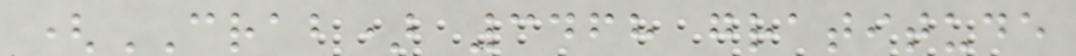(CRAB) 3468 gratitude
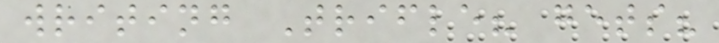writing Trifle? gets?
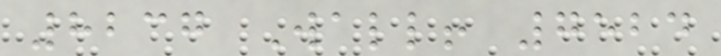8237 Wall! 7524
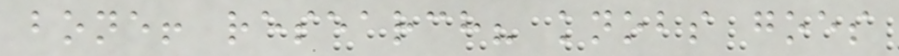bone! research? knobs goes
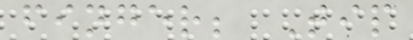finger; Tip
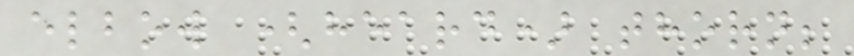elbow (heard) thorn;
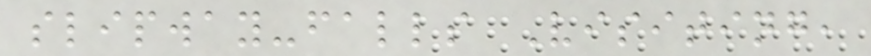slipway-falls Visiting,
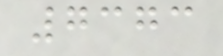7373
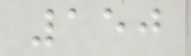150
